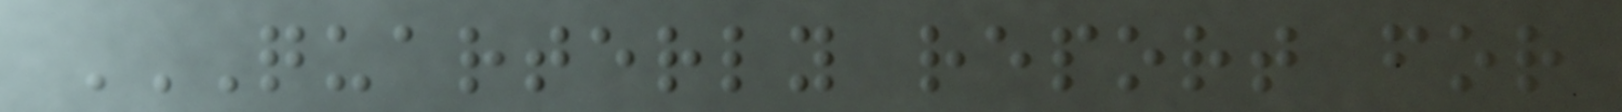QUARTERLY REPORT FOR
